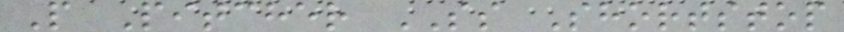P Pitcher SS Shortstop
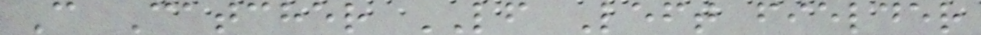C Catcher LF Left fielder
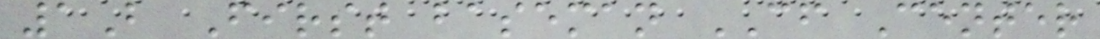1B First baseman CF Center
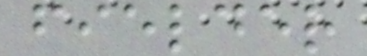fielder
